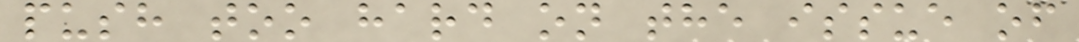push too hard on the issue of
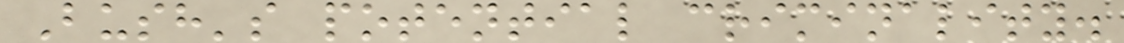Bush's potential criminality.
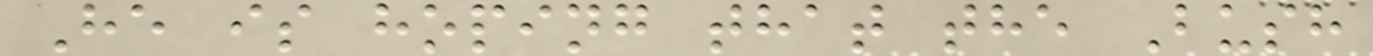He is hoping that the Bush
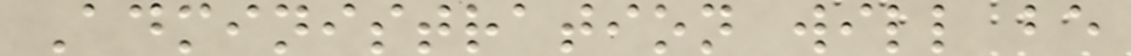Administration will be
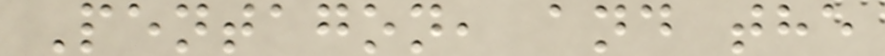Pentagon, and the
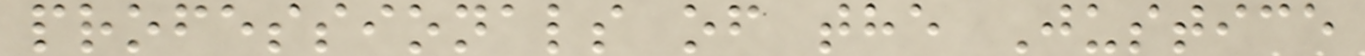professionals of the Justice
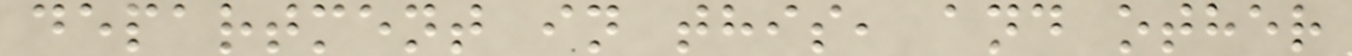department in this, and other
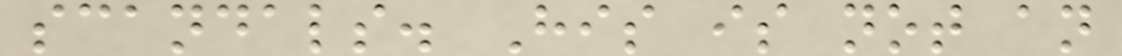scandals. His is not an
